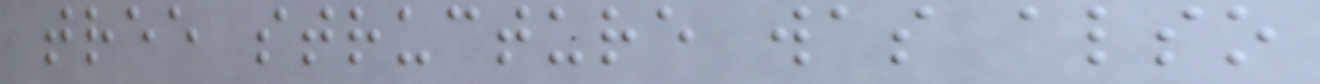tree structure was also
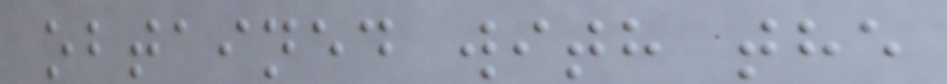obtained with the
